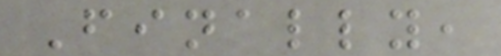Finally,
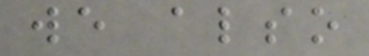we also
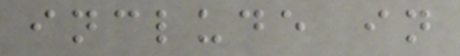include in
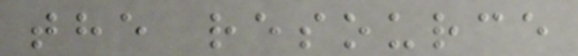the resource
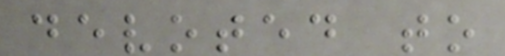devoted to
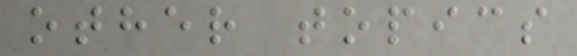other topics
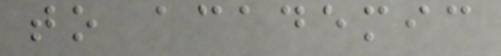to academic
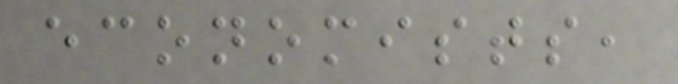economists,
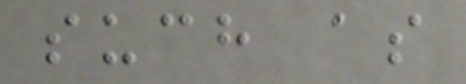such as
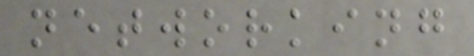networking
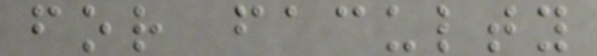for faculty
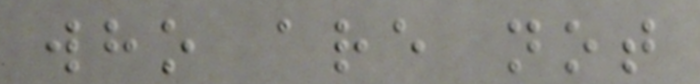who are not
